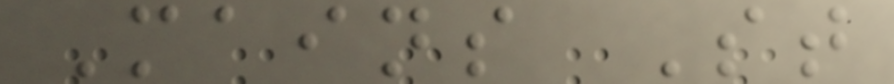Mains St
